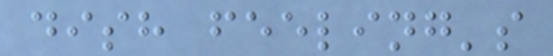dish feeling's
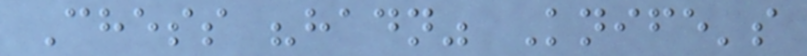Chess "hadn" Knife's
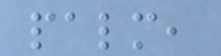palm,
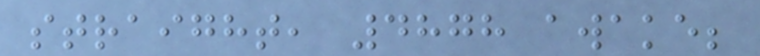straight, 4878 awake;
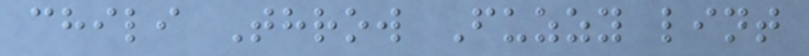chili Throw Fuzzy lint
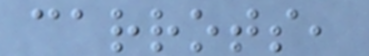carrots,
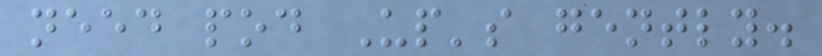need pod Up's gently.
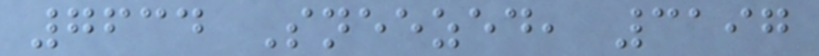7634 Sneezed, 3197
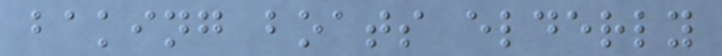baking boats elderly
